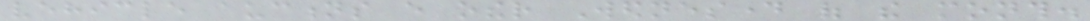vehicle auctions every other Wednesday of the month.
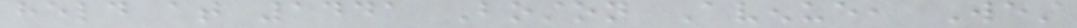held at 1441 Boston Avenue, West
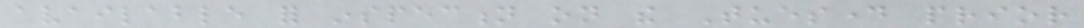available for inspection on the Tuesday prior
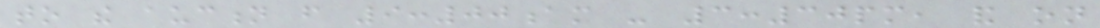to the auction from 9:00am - 3:30pm, and on
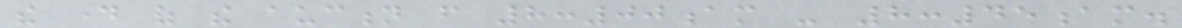the day of the auction from 8:00am - 8:45am.
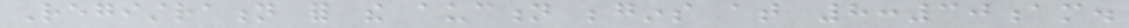Registration for the auction begins at 8:30am.
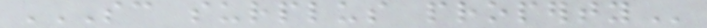SC SURPLUS PROPERTY
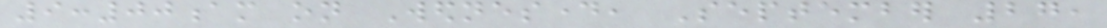9:00am on Wednesday, September 27,
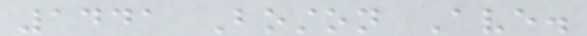1441 Boston Ave.
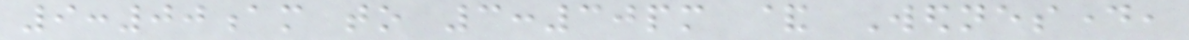9:00am to 3:30pm & Wednesday,
